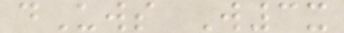dUws W3x
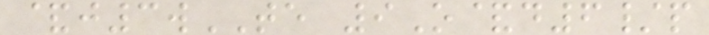&j3wTE 9O&d6/p
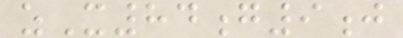zX84g9j
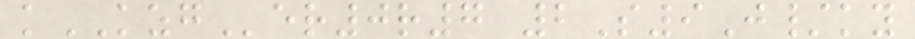kKZGer0r7 2S9J/ky
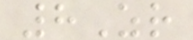8Zr
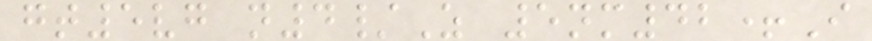gt5vg n4/Z 5nm42+I
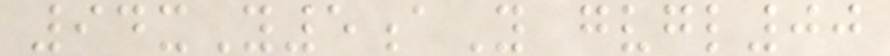94xY5aY gvgl00
